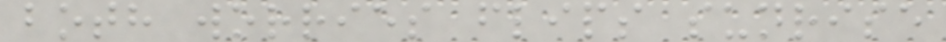both worries flips sunrise
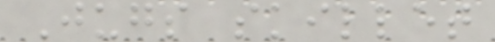Jugs skillet
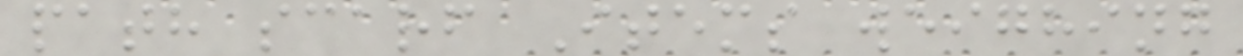path scarf Items weighing
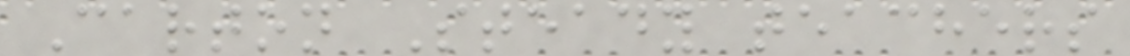Carton Steady teachers
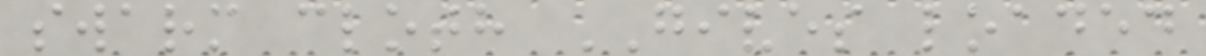swarm cloth GIVES loaded
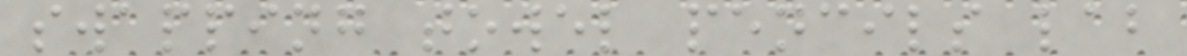swapping towel pencils lab
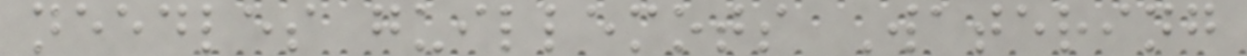needles guillemots Watering
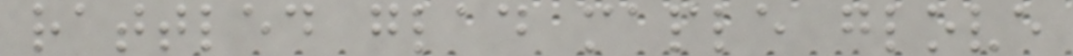rattled glad maple glove
